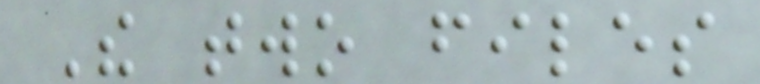The two files
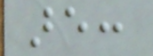are:
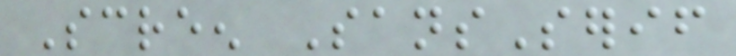Screen SansSerif
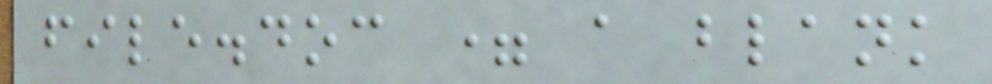file.doc = a blank
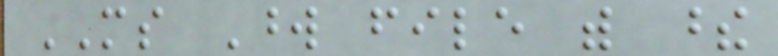MS Word file with these
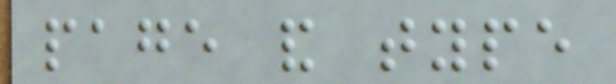page and type
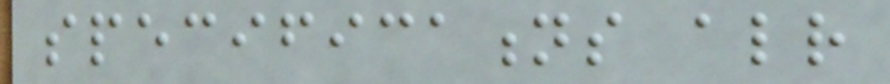specifications already
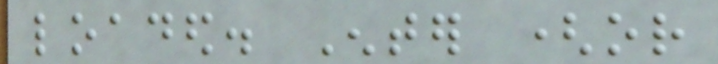loaded. Enter (or
